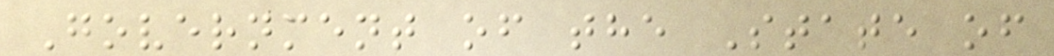Government of the State of
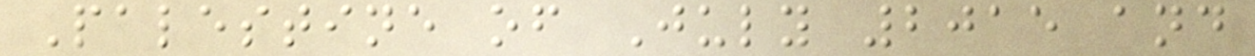Palestine of July 2015 and
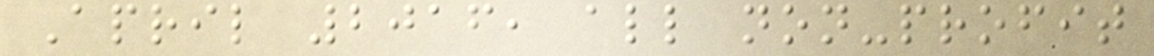April 2016, all non-profit
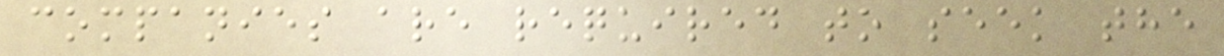companies are required to seek the
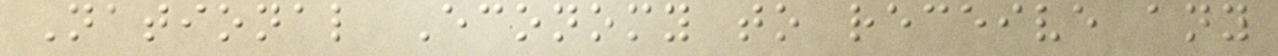National Economy to receive any
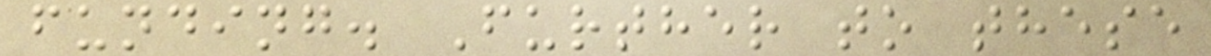funding. Further to these
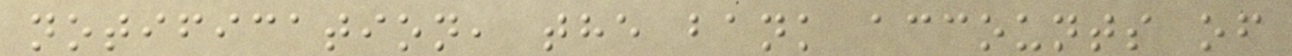notification, the bank accounts of
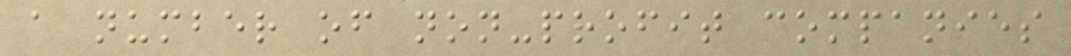a number of non-profit companies
